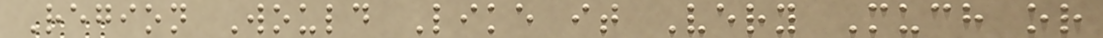Region Would Like it Very Much or
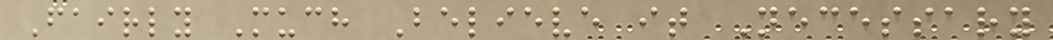Fairly Much Believe it Necessary
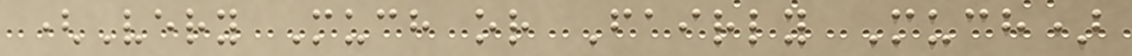(Very Much or Fairly Much)
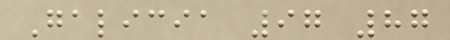Galicia 97 87
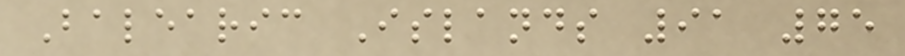Balearic Islands 91 75
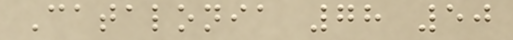Catalonia 78 50
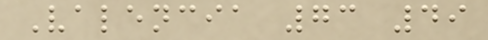Valencia 73 49
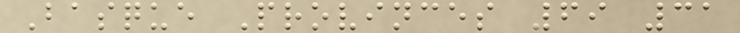Basque Provinces 69 31
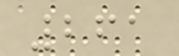261
